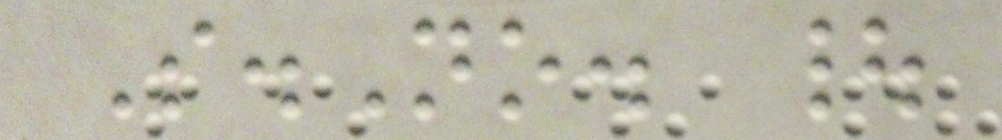S.No. |
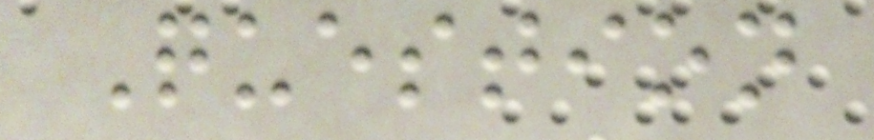Question
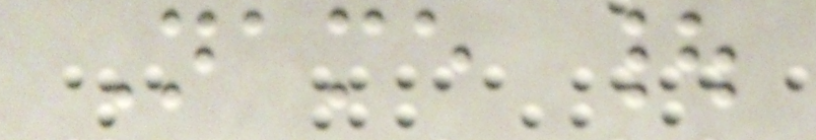Name |
